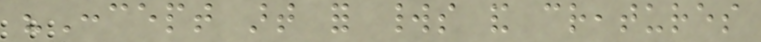"Concept art for worlds and creatures
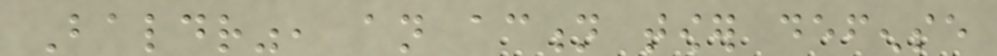Baldr", an action tower defense
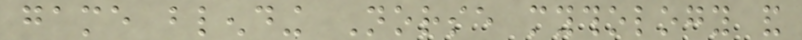game blending Norse mythology and
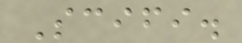Scifi.
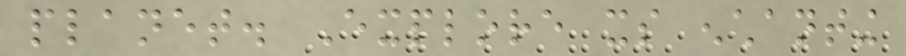planet. Explore its enchanting
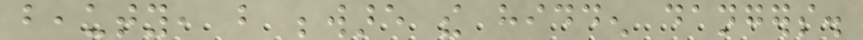beauty, but beware the hidden dangers.
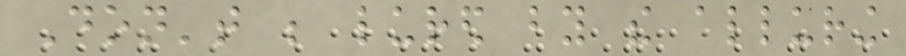Don't be lured by the alluring
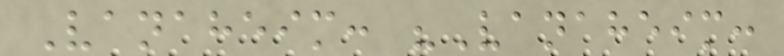Vanaheim: "Vanaheim:
